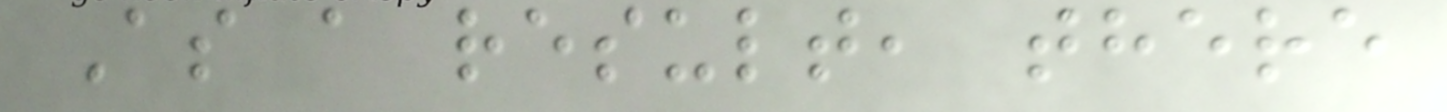As a result, there
